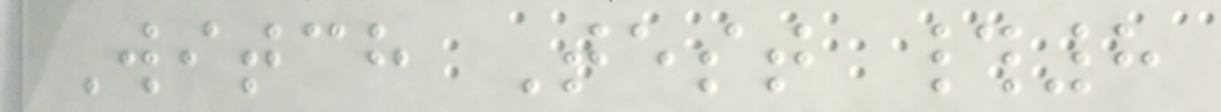Witch Test #8
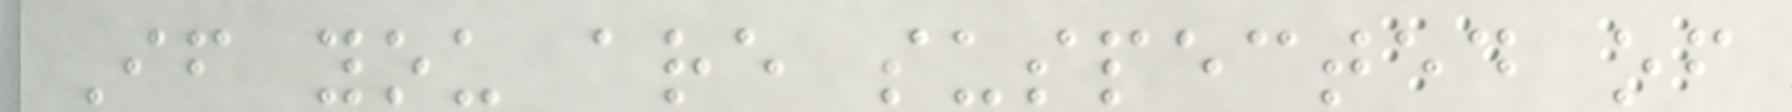If you are suspected of
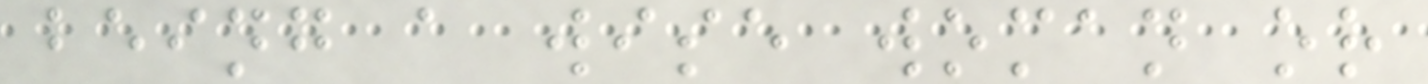being a wise woman or
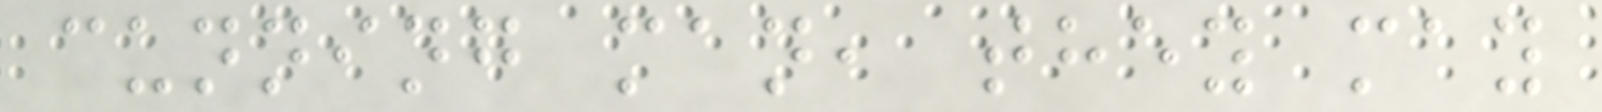cunning man, they may
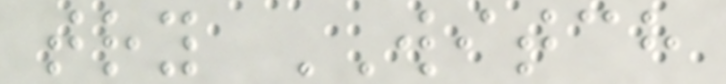try WITCH
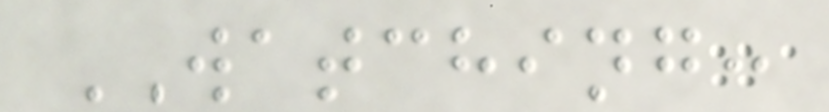WATCHING:
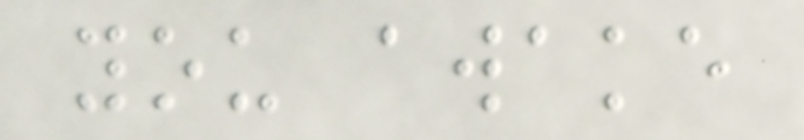you awake
